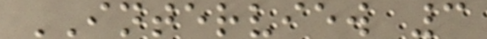INTERVIEW 3
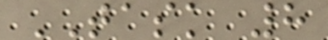TASK 8
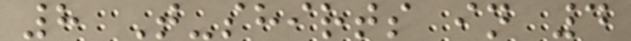8 T-shirts in 4
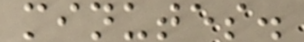minutes.
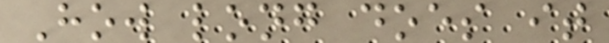How long does it
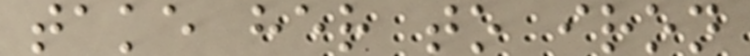take her to iron
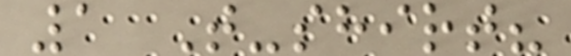1 T-shirt?
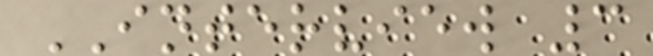INTERVIEW 3
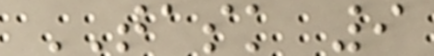TASK 9
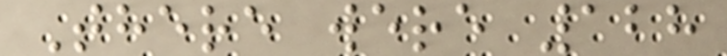There were 128
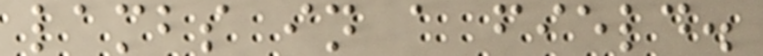lambs in a field.
